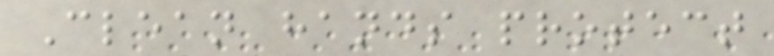Clean hands protect
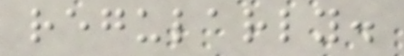regularly.
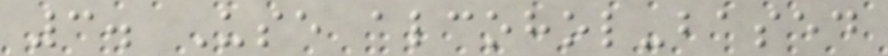3. Use alcohol-based
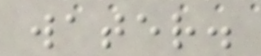water.
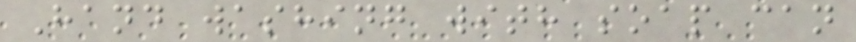Hand washing with soap can
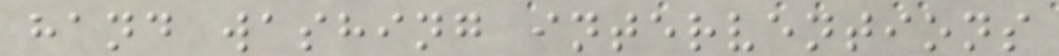hand washing interventions
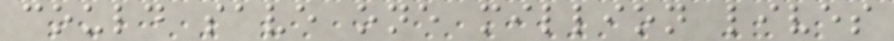could save one million lives
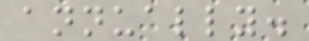annually.
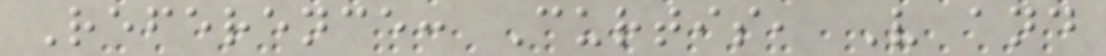Reference: Curtis, V and
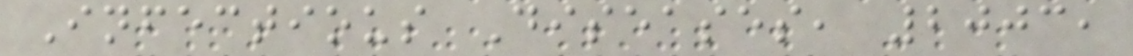Infectious Diseases, 2003,
